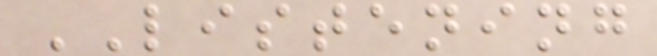LISTENING
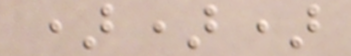)))
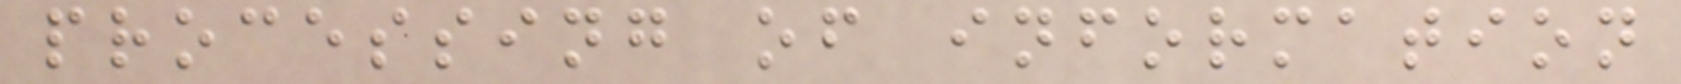processing of information
